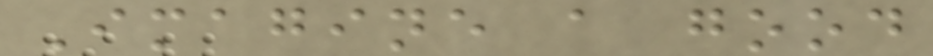Imagine a good
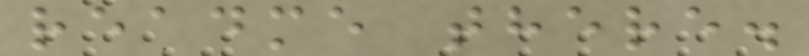readme there.
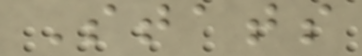Stats
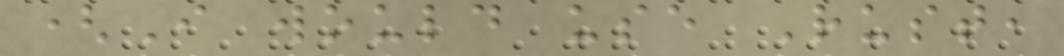(I would use Rust,
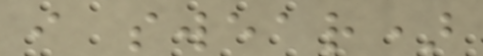i swear)
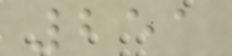251
